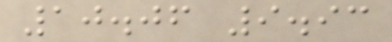10.06 9.93
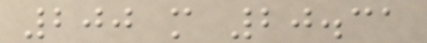200 m 20.31
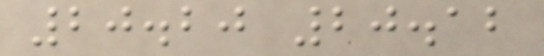20.20 20.12
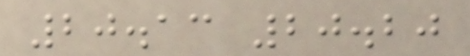20.13 20.20
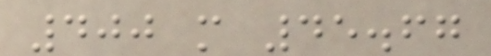400 m 45.67
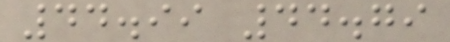44.99 44.79
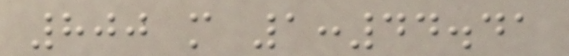800 m 1:44.41
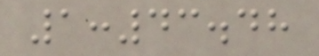1:43.48
